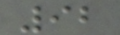92
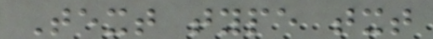Text type txt
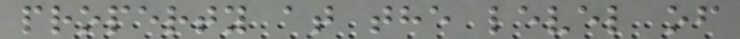property at the level of
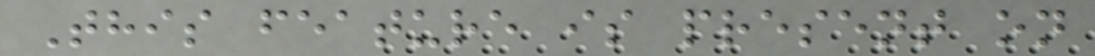This feature is present on
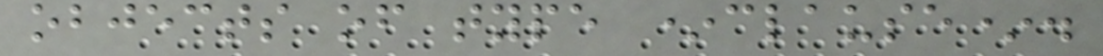objects of type *clause*.
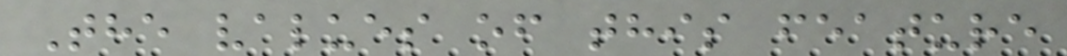The values of this feature
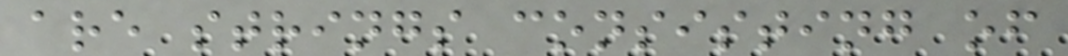are strings consisting of
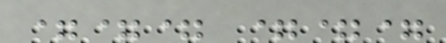=== ===
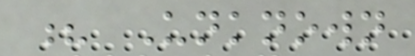? Unknown
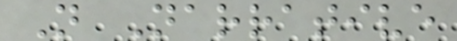N Narrative
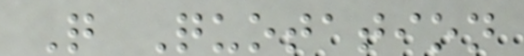Q Quotation
